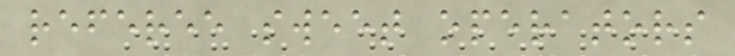referee sweet operators
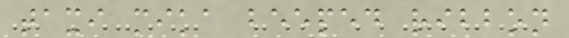taxi mika beeped ribbon
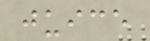juice
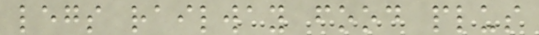legs railway food plus
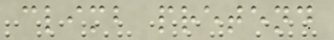climb pretend
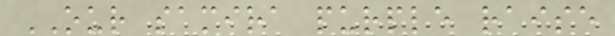OUR samira purple raise
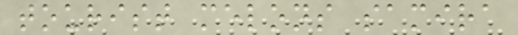tourist melons samira
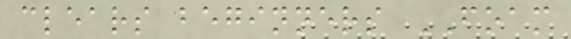clears beginners FOAM
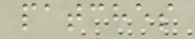patches
